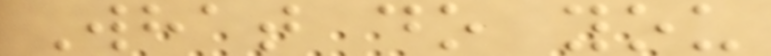What do you
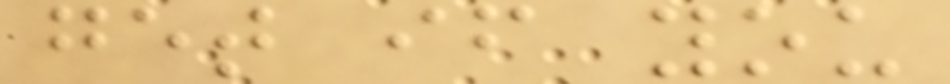get if you
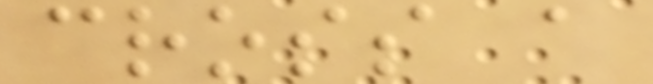cross a
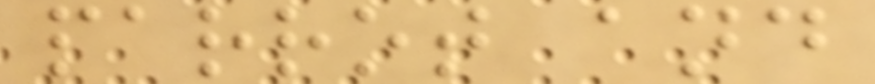parrot and
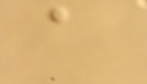a
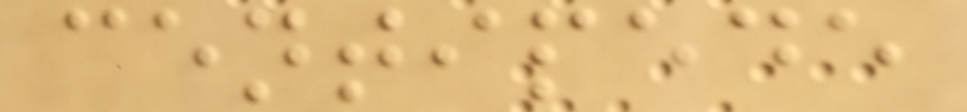centipede
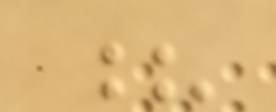?
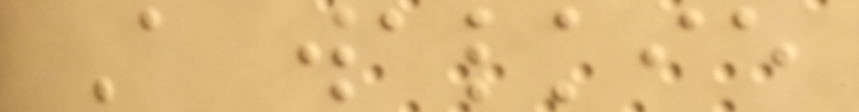A walkie
